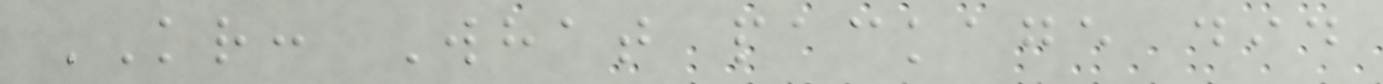KR: What package did
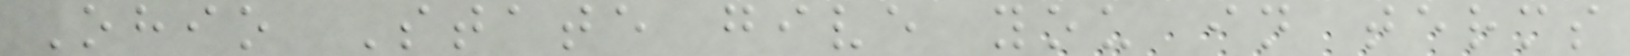Ohio State give you in terms
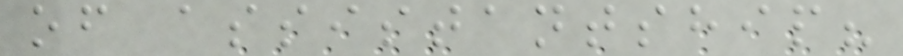of assistantship?
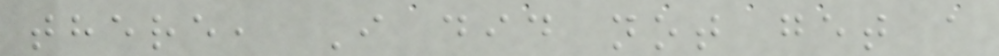there, I did not get a
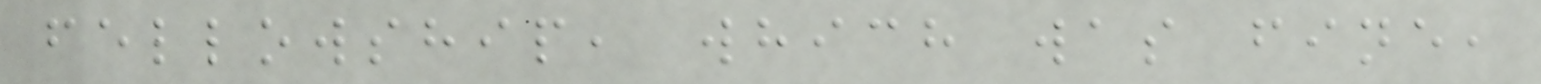fellowship, which was fine,
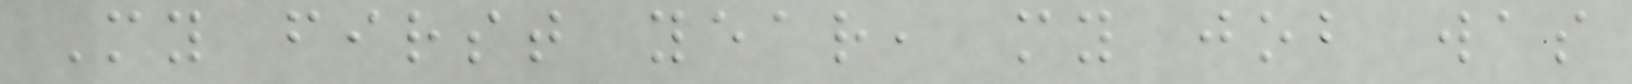My first year, my job was
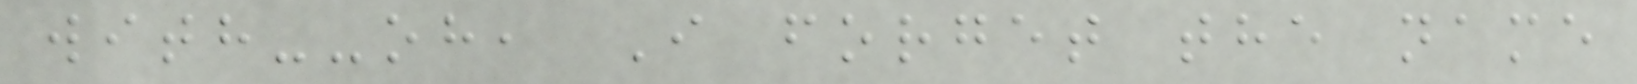with--oh, I forget the name
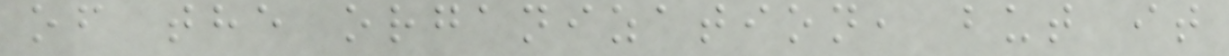of the organization, but it
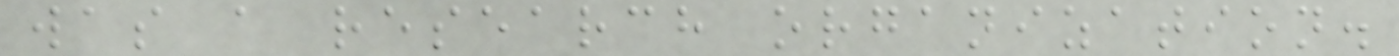was a research organization.
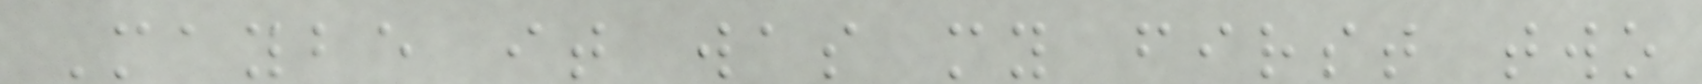Maybe it was my first two
